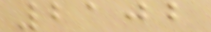2102
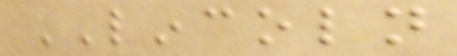LINCOLN
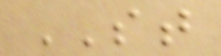ST
